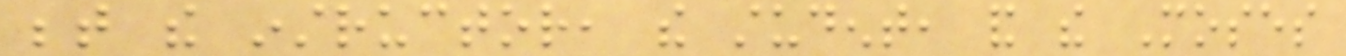between the instructor, the student, and the Moses
